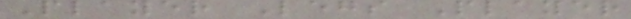Player Legs Player
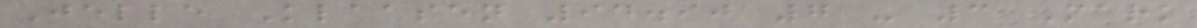Jelle Klaasen 94.90 7 - 3 Mark
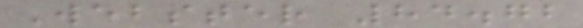Webster 84.72
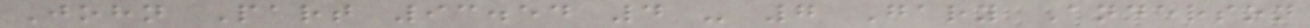John Part 93.54 4 - 7 Gary Anderson
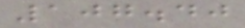107.40
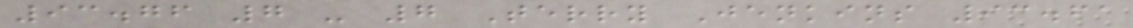93.76 7 - 7 Terry Jenkins 93.61
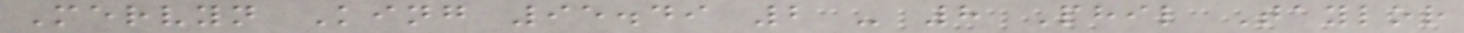Mervyn King 95.49 2 - 8 Phil Taylor
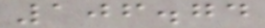106.74
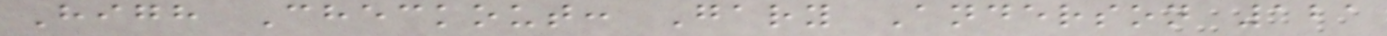High Checkout: Gary Anderson 121
